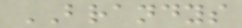BRANDYS
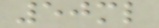50ml
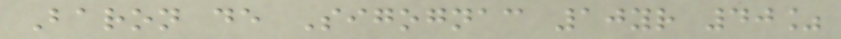Baron de Sigognac 10yr 40%
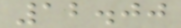12.00
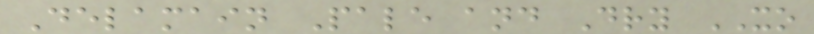Delamain Pale and Dry XO
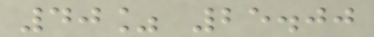40% 25.00
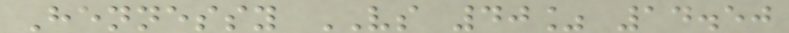Hennessy VS 40% 14.50
